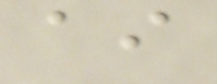ai
